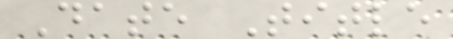Date Title
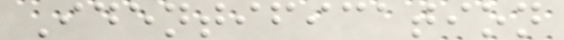Identification
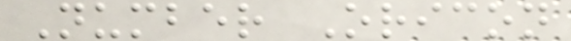Number Oricon
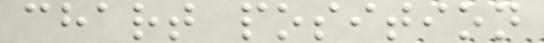chart position
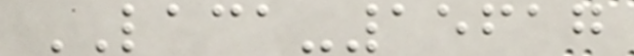LACA-15617
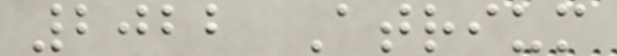2022 Atrium
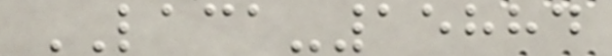LACA-15884
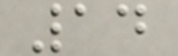14
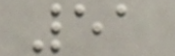51
